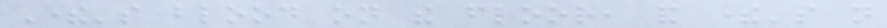There's blood on the floor, and there's not
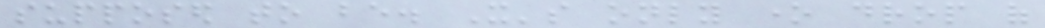supposed to be. It's only one drop of
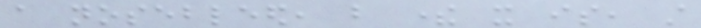a nosebleed, but there it is, still
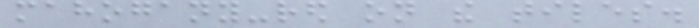mahogany-red on the tiles.
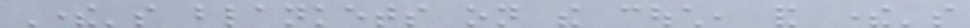There's blankets on the couch, and there's
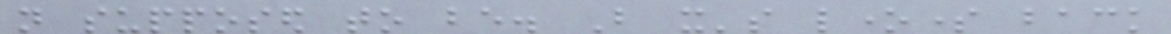not supposed to be. But it's lonesome back
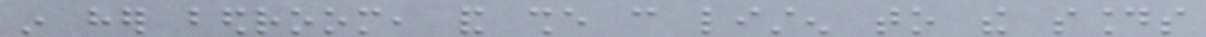in her bedroom, and she can listen to the sounds
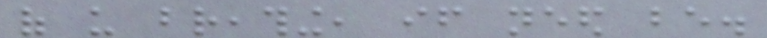of us breathing, if need be.
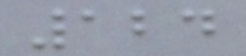124
